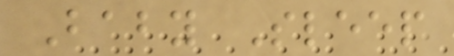Baby Sleep
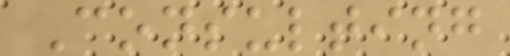Consulting
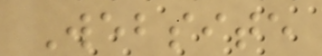Website
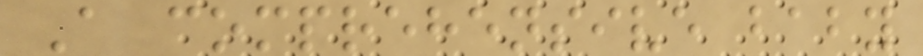A comprehensive baby
